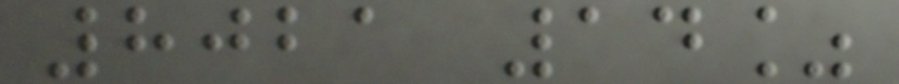8021 14%
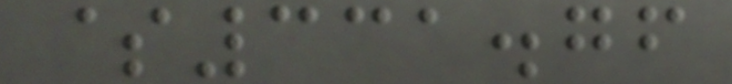$331.76
